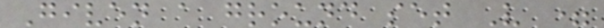Given a ground set V =
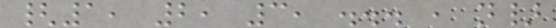{1, 2, 3, ... , n}
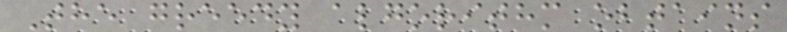The greedy algorithm obtains
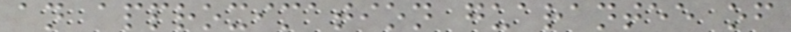an approximation guarantee of
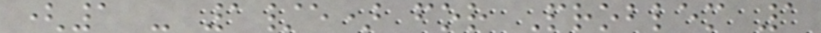(1 - 1/e) for Problem 1
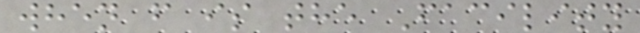when f is the Facility
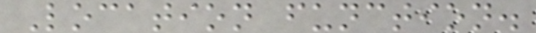Location function.
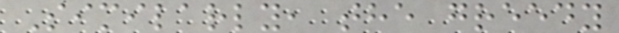Similarly, the greedy
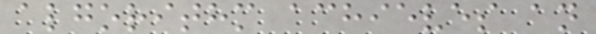algorithm achieves an
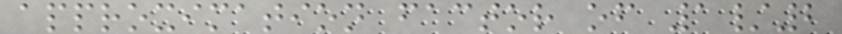approximation factor of 1/2
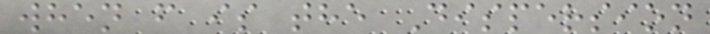when f is the Dispersion
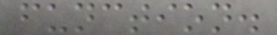function.
